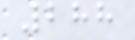288
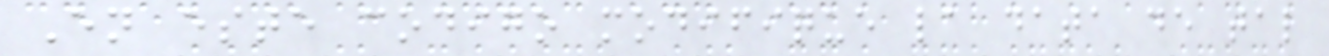En este codigo modifique la data de tal
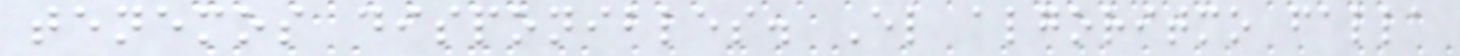tenemos disponibles. El algoritmo falla
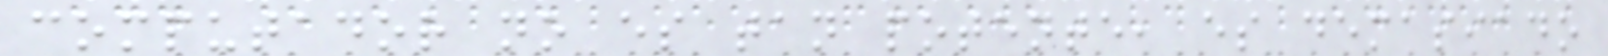computador no es tan potente, es demasiado
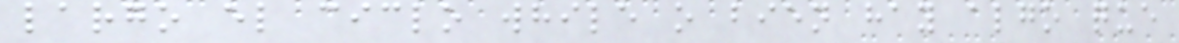largo el ciclo while o bien hay algo que
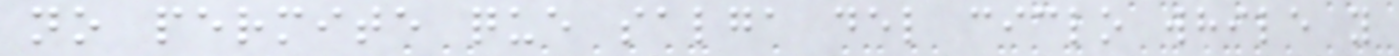no permite que salga del ciclo while y
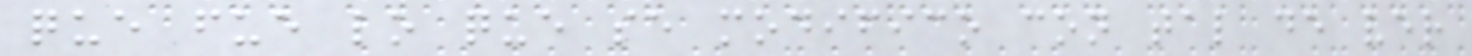que fue lo que se modifico con tal de ver
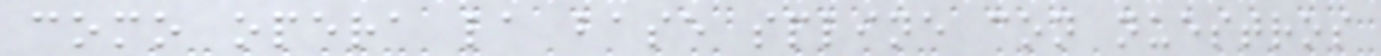como opera la base spline con nuestros
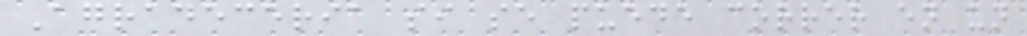Agradeceria si se puede correr en un
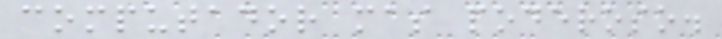computador mas poderoso.
